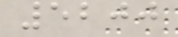5200
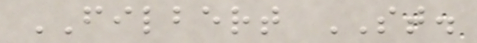FILBERT ST.
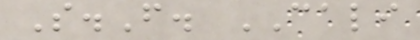S.F. CALI
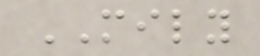MILY
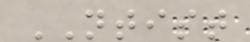NTIST
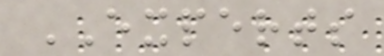EXPERTS
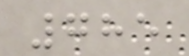785
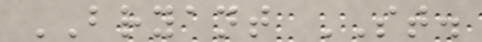BRYANT ST.
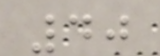40
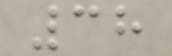38
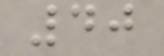40
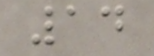14
